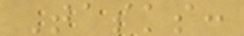Tasks:
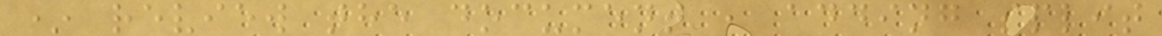* review the document , adding split
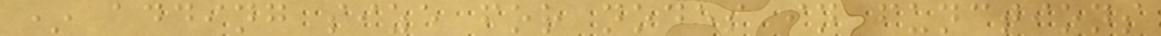* adding size for nodes in functions
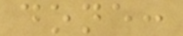done:
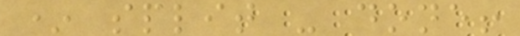* split - done!
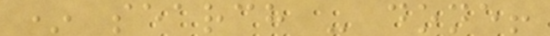* search - done!
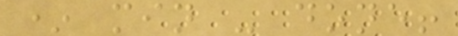* min - done!
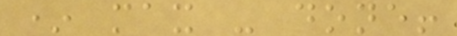* max - done!
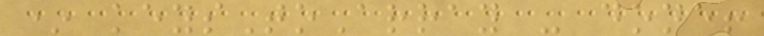* keysToArray - done!
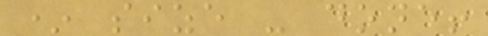* size - done!
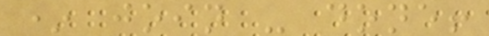* join - done!
